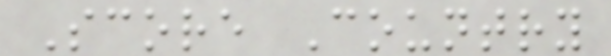Score Country
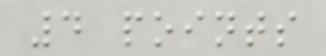4 points
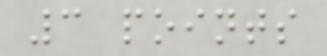3 points
